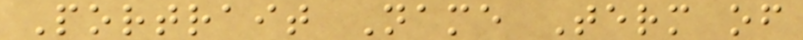Portrait Name Term of
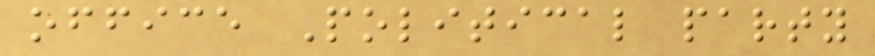office Political party
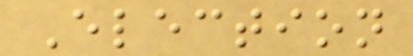Election
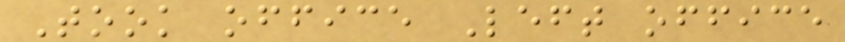Took office Left office
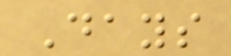Days
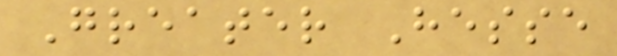Greater Hesse
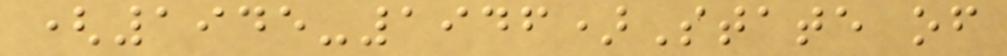(1945-1946)State of
